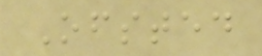Ofsted
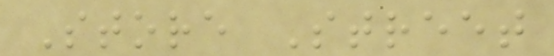Store Street
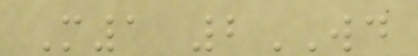M1 2WD
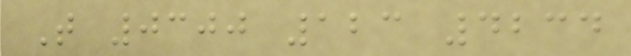T 0300 123 4234
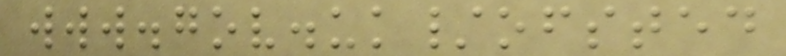www.gov.uk/ofsted
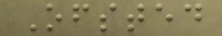Ofsted
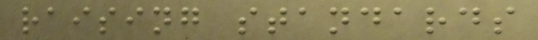raising standards
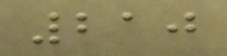210
